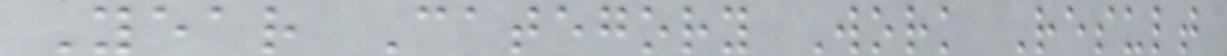Year Category Work Result
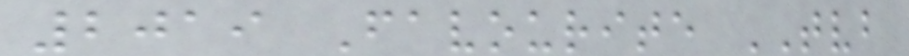2019 Favourite TVB
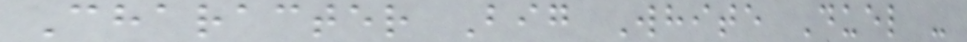Character Big White Duel -
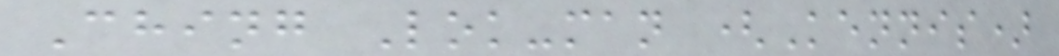Ching Lok-man (Kennis)
